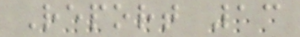Report 13
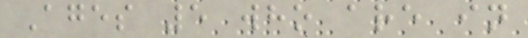Ages 5 who are in
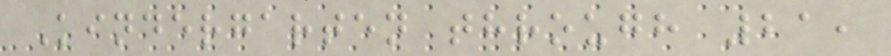Kindergarten through 21,
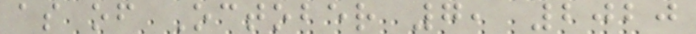as of October 7, 2020
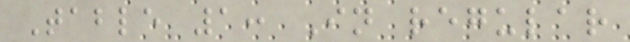Table 1: In regular
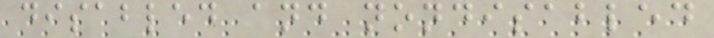disabled and nondisabled
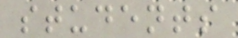students
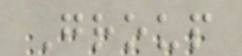Group
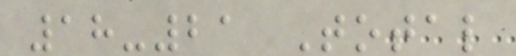18-21 Total
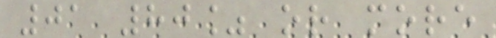01 80% or more
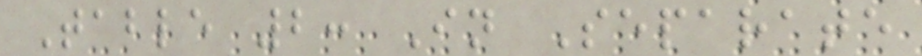Table 2: In Separate
